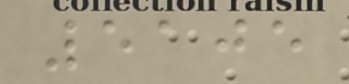5105
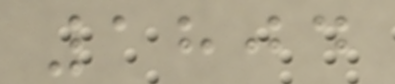1804
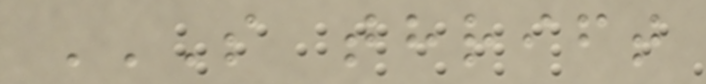S THRIFT
